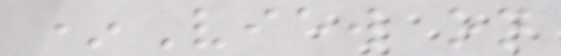*View on
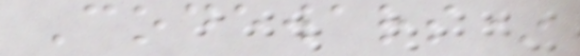Codewars*
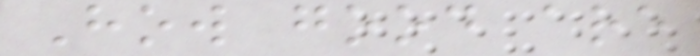How good are
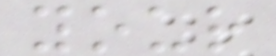your
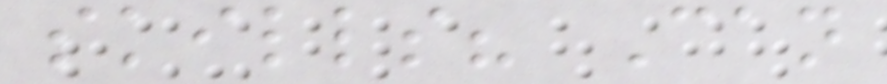skills? Can
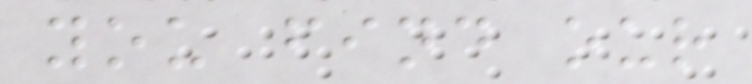you find our
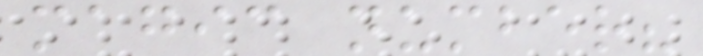magic number?
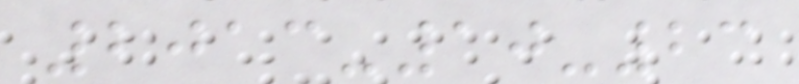2013-10-23
